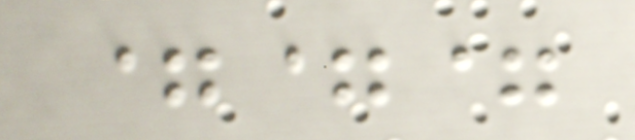===
